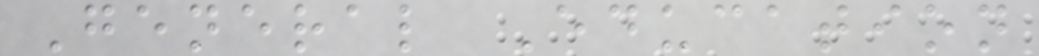General Education
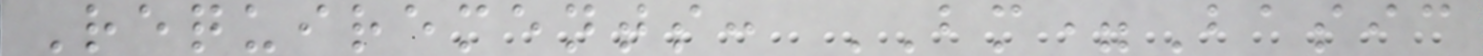Requirements: BM=Basic
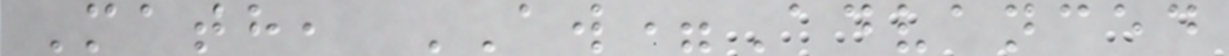Math, AW=Advanced
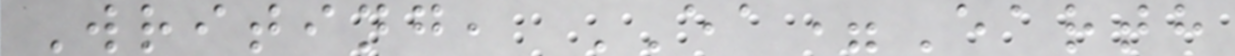Writing, EA=Earth
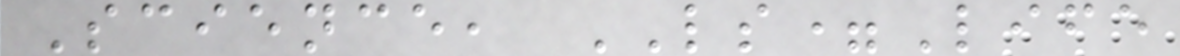Science, LS=Life
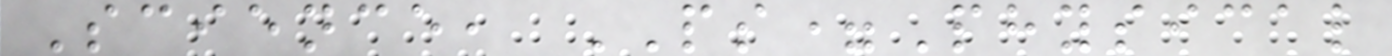Science, PS=Physical
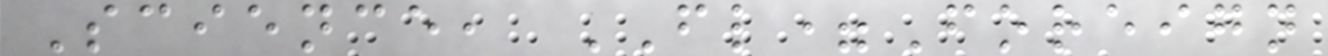Science, FL=Foreign
